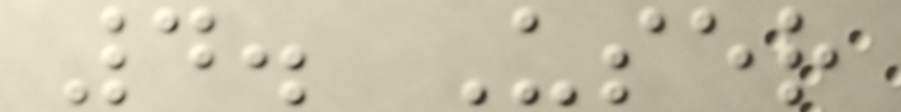4. User
